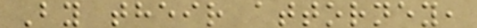By their attorney,
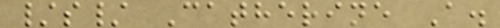/s/ Catherine A.
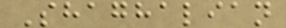Shaghalian
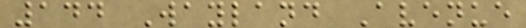144 Wayland Avenue
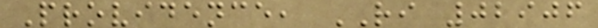Providence, RI 02906
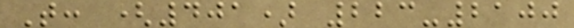T: (401) 223-2100
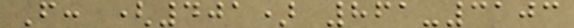F: (401) 861-3103
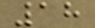18
